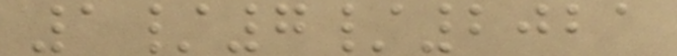1/7/2021
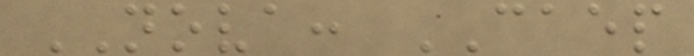NOVA: CAEP
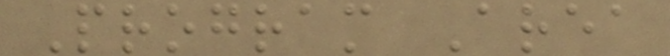Program Area
